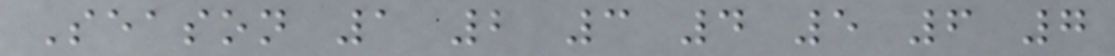Season 1 2 3 4 5 6 7
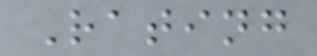Rating
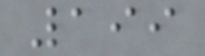199
